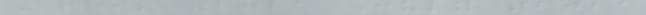April 2021 July 2021
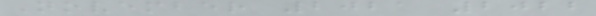November 2021 2022
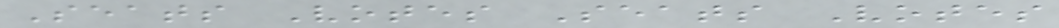Seats Votes Seats Votes
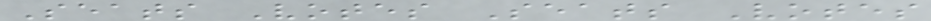Seats Votes Seats Votes
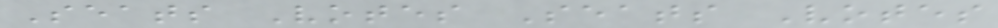Seats Votes Seats Votes
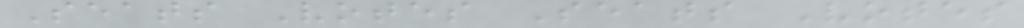Seats Votes Seats Votes
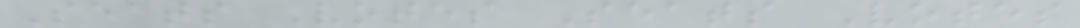Seats Votes Seats Votes
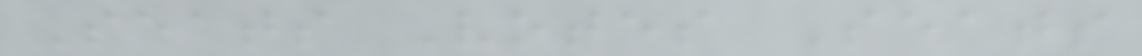Seats Votes Seats
